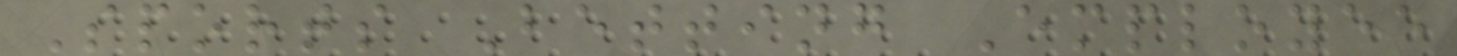Sports Betting Employee
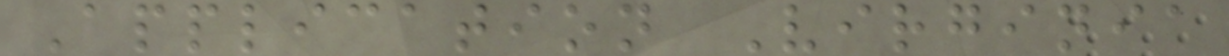Application Virginia
